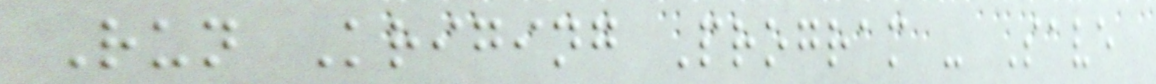Run Kriging Program - Save
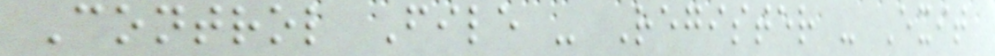Control File - Register - Exit
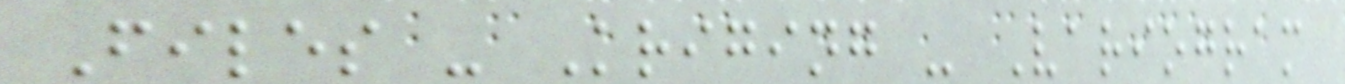Files - Kriging - Variogram
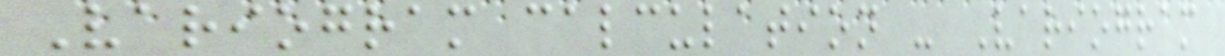Variogram calculation - Variogram
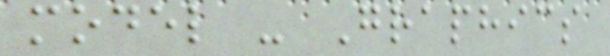model - Graphics
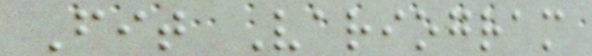Fit Variogram
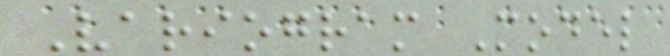Variogram Model
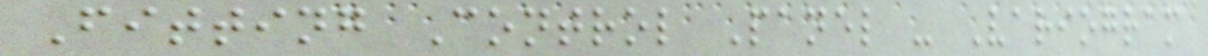Fitting Control Panel - Variogram
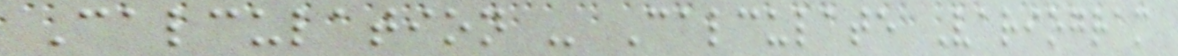Calculation - Calculate Variogram
